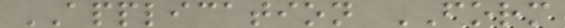APPLICATION FORM
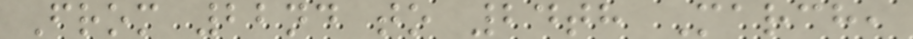From 22nd to 24th March,
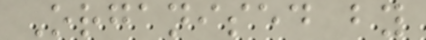Organised by
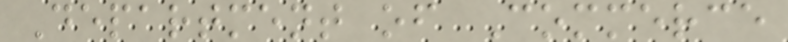Department of Commerce
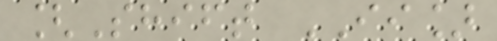[Shift II]
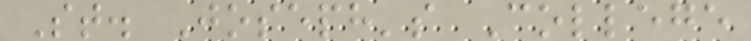St. Joseph's College
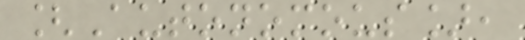[Autonomous],
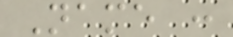Name :
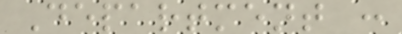Department :
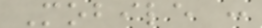Mobile :
